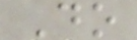Do
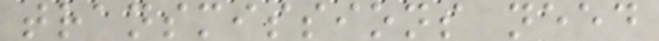transmissions need
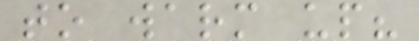to warm up?
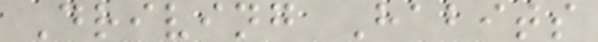Driving Habits
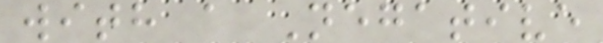with a Negative
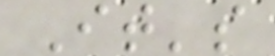It's
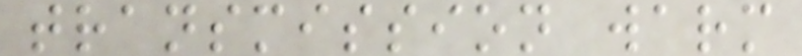transmission warm
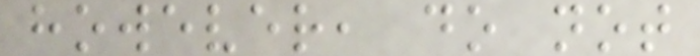however, do not
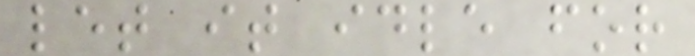let it idle for
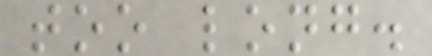too long.
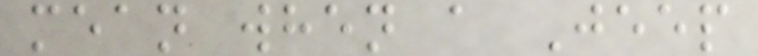mean when a Jeep
